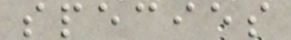species
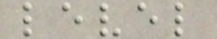level
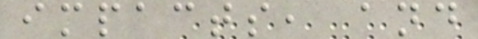impacts, and
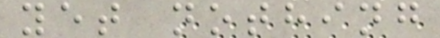yet nothing
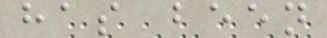has been
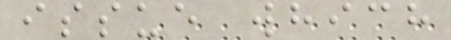issue which
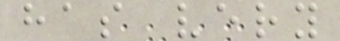has very
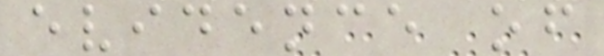evidence of
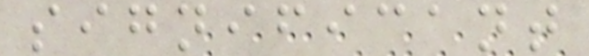significant
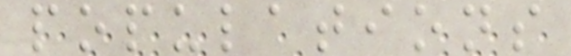populations
